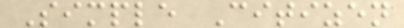Simple Citizen
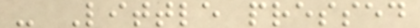- Little pressed
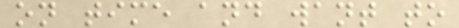on time and want to
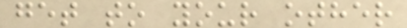get to your other
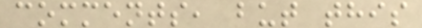comments, but this
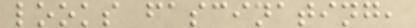looks fascinating,
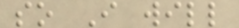so I will
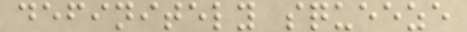definitely squeeze
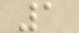1
